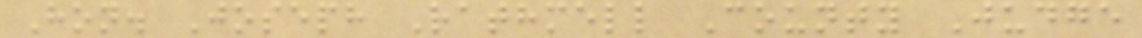Hon. Joseph Rathmell County Judge
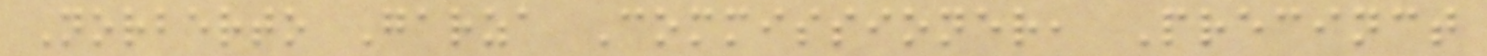Norberto Garza Commissioner, Precinct
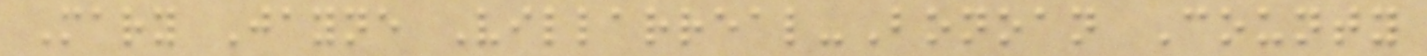Mary Jayne Villarreal-Bonoan County
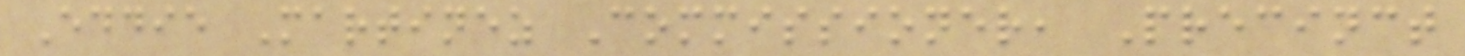Eddie Martinez Commissioner, Precinct
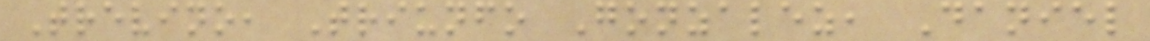Trevino, Triunfo Gonzalez, Daniel
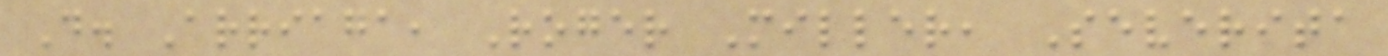D. Arriaga, Roger Miller, Severita
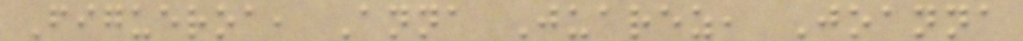Figueroa, Anna Juarez, Joanna
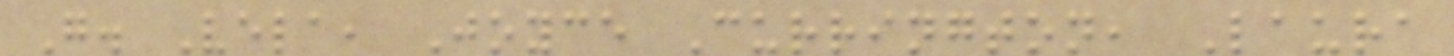G. Vela, Joyce Currington, Laura
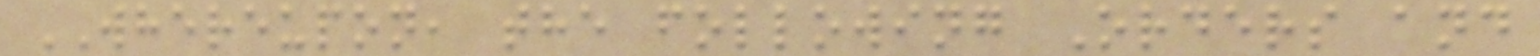WHEREUPON, the following Orders and
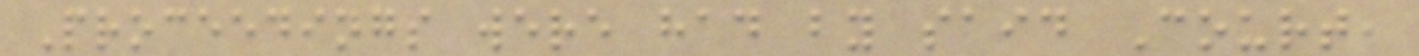Proceedings were had by said Court,
